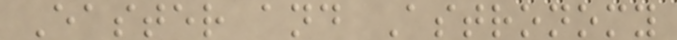Easter and Astronomy
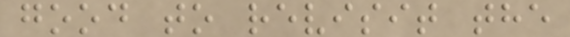good to revisit the
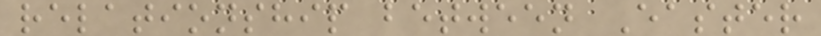relationship between Easter
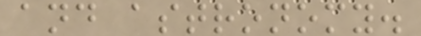and astronomy.
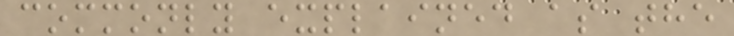commonly explained as the
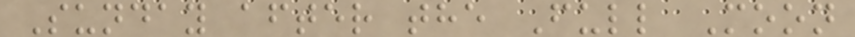Sunday after the Full Moon
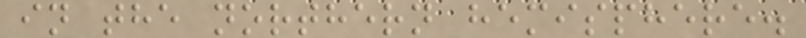in the northern hemisphere.
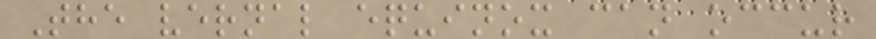The vernal equinox can occur
